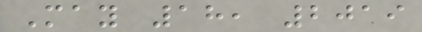May 18, 2019
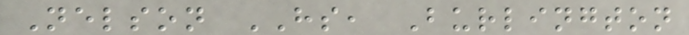Nelson HS, Burlington
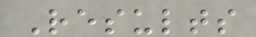Results
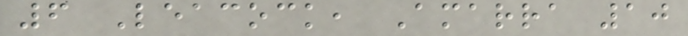6 Leacock, Amarra 10
